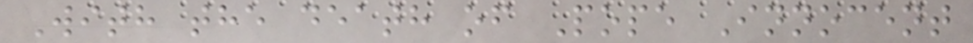With the death of Pope Innocent
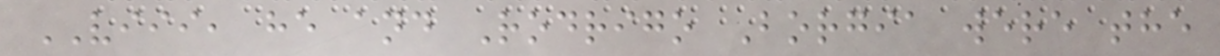VIII, he and Rodrigo Borgia were the
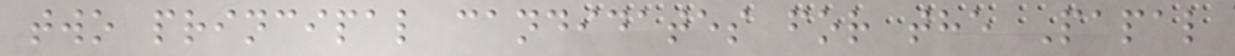two principal candidates for the Papal
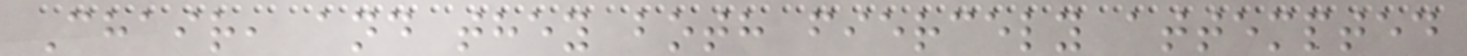Chair, and they both fiercely attempted
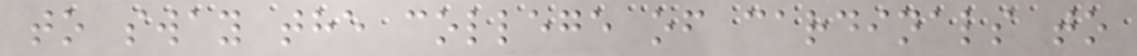to sway the college of cardinals to
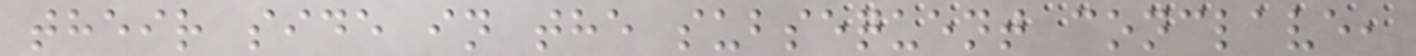their side in the subsequent conclave,
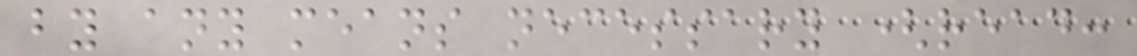by any means necessary (read:
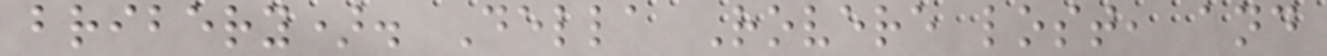bribery). Della Rovere lost, and
